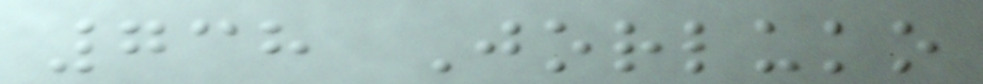738 Jorluko
